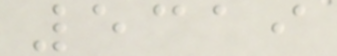5319
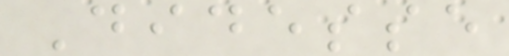Didesse
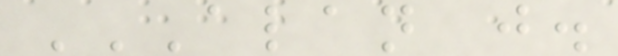ALAN J.
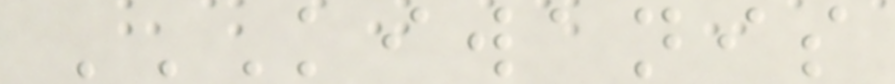KIWANIS
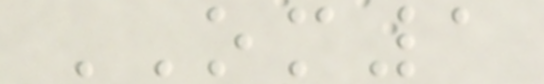OM1
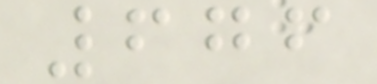676
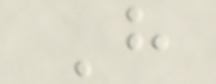H
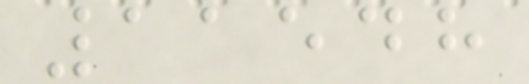11548
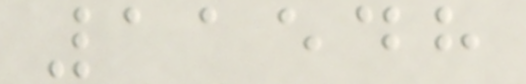11548
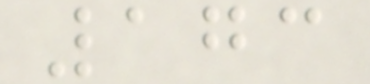173
